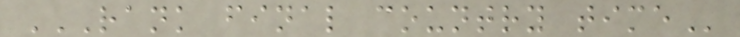RANK FINAL COUNTRY TIME
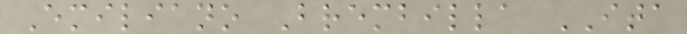Emiliano Brembilla ITA
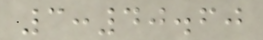3:40.60
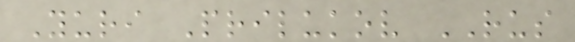Yuri Prilukov RUS
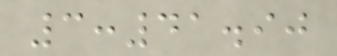3:41.90
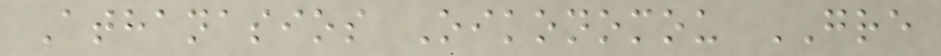Athanasios Oikonomou GRE
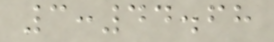3:44.68
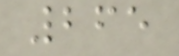265
